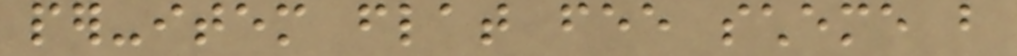per-item flat fee scheme but
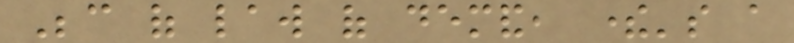Because of law of demand, there's a
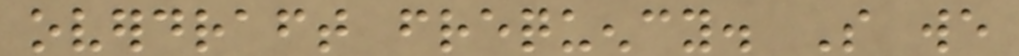overdraft frequency. So we
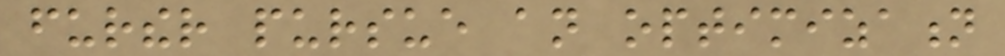further pursue an optimization
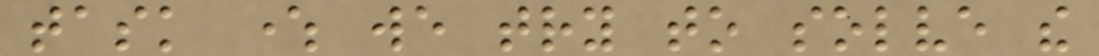task where we try to solve the
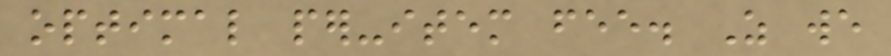optimal per-item fee. As we
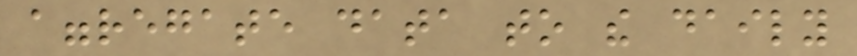aggregate data to the daily
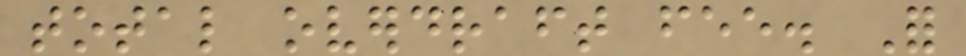total overdraft fee. For
